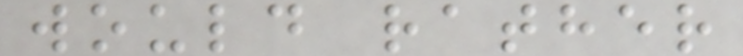would rather
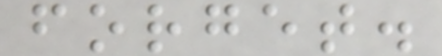forget.
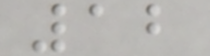12
